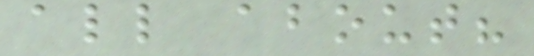all about?
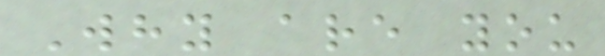Why are you
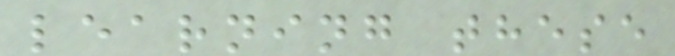learning these
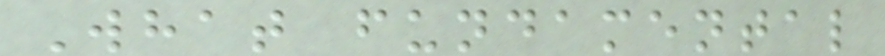What fundamental
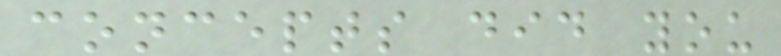concepts did you
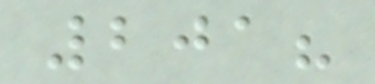201?
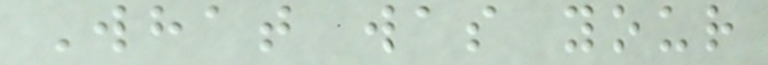What was your
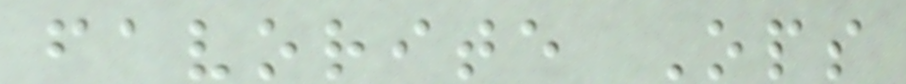favorite Ops
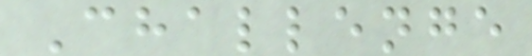Challenge
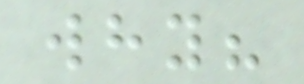why?
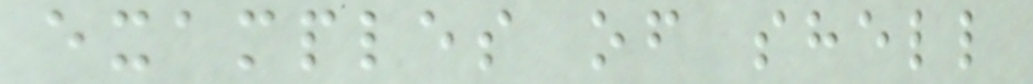examples of shell
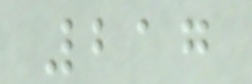217
